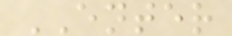ENTER
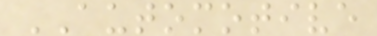AUTOMOTIVE
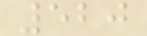520
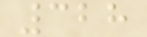328
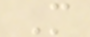M
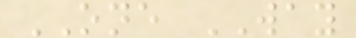ONE WAY
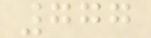777
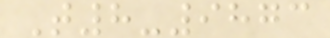T8-9873
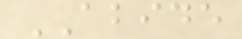ABIDE
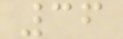36
